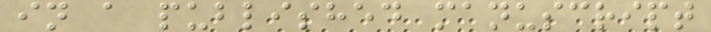in a published manuscript
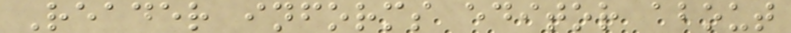Reader informs editor about
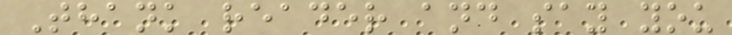Thank reader and say you
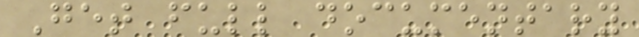Get full documentary
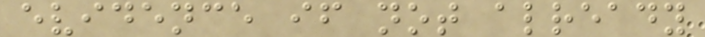evidence if not already
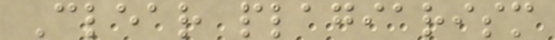Clear plagiarism
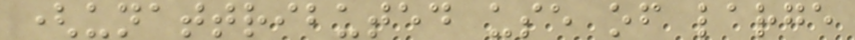(unattributed use of large
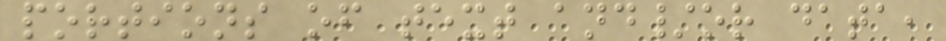portions of text and/or data,
